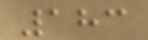183
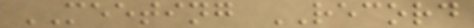MEETING RECORD
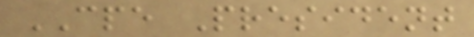CPE President
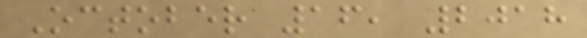October 16, 2018
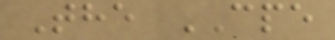The CPE
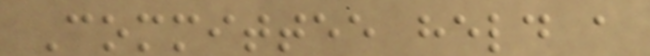Committee held a
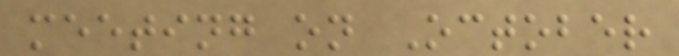meeting on October
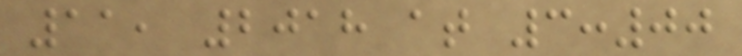11, 2018 at 3:00
